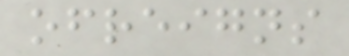ofreigns
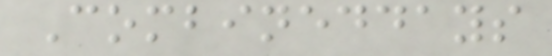Combineddays
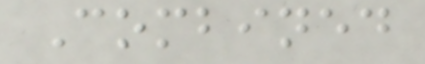Combined
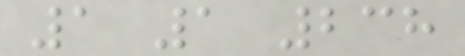1 1 238
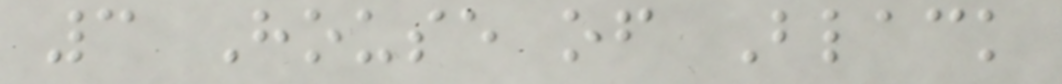3 House of Black
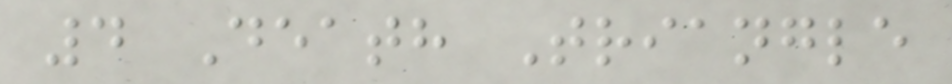4 Death Triangle
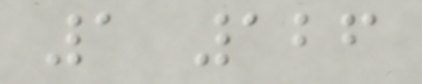1 126
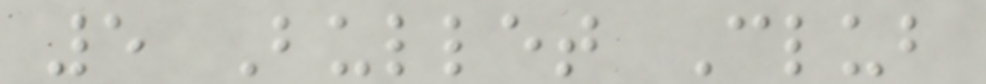5 Bullet Club
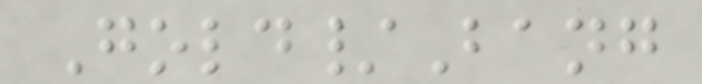Gold/Bang
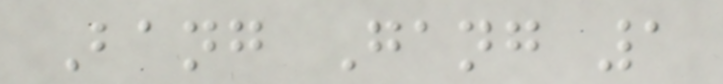Bang Gang 1
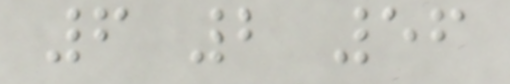6 2 56
